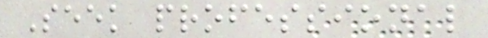Seek professional
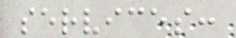services:
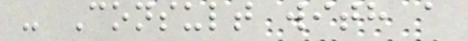- Consult with a
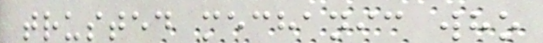trusted mechanic who
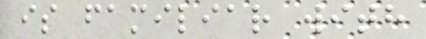is familiar with
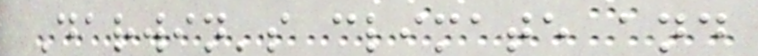Darwin's climate and
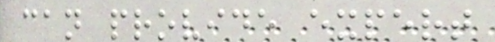can provide expert
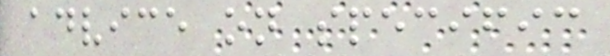advice on specific
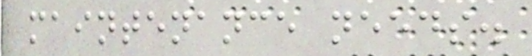maintenance needs.
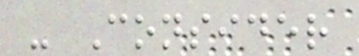- Consider
